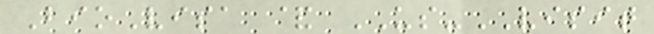BioVisa & US-VISIT
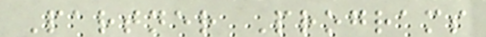Partner Programs
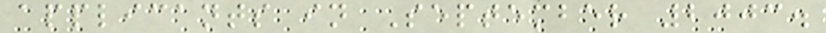applicants in September 2003.
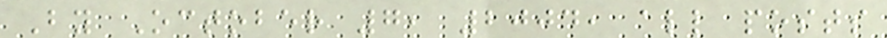By October 7, 2004, all posts
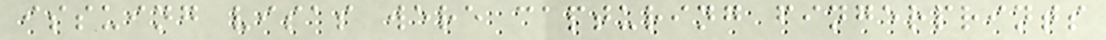issuing visas were capturing fingerprints
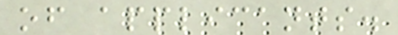of applicants.
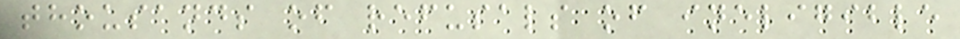thousands of refusals of ineligible
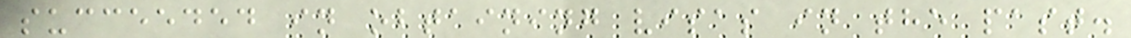succeeded in obtaining visas in the past.
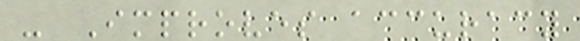- Improves accuracy
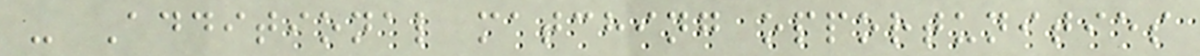- Additional matching opportunities
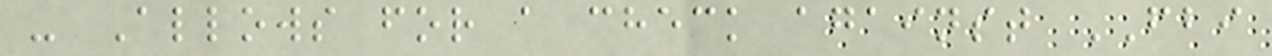- Allows for a check against FBI
